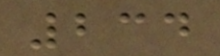234
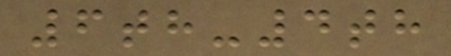6th-4th
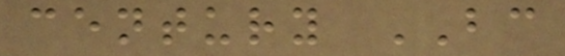century BC
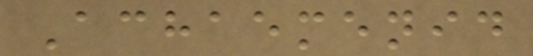Achaemenid
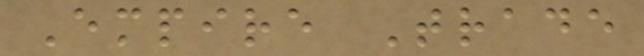Empire Trade
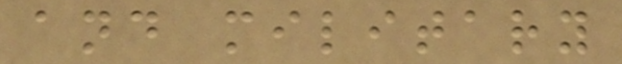and military
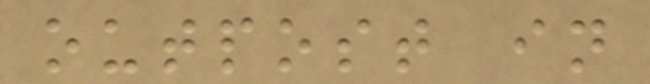outpost in
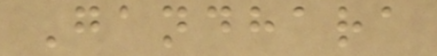Gandhara
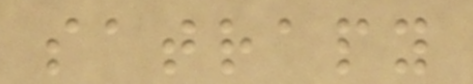satrapy
